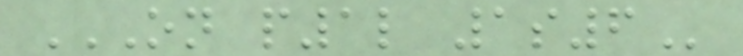ON P1L 1S6
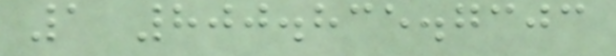1 800.835.7303
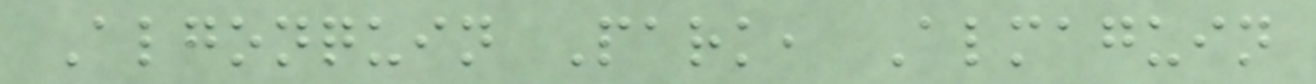Algonquin Park, Almaguin
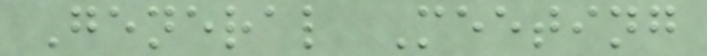General Meeting
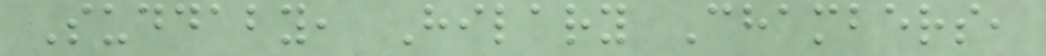Suddaby, Hilary Chambers,
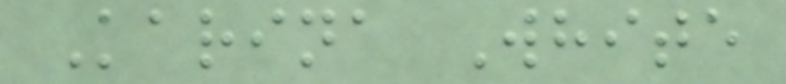Karina White
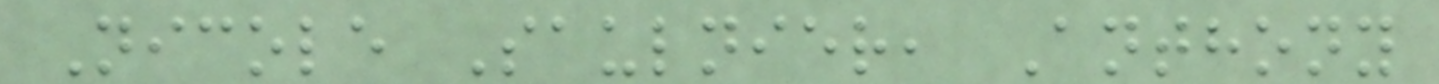Nicole Saulnier, Anthony
